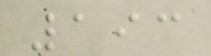193
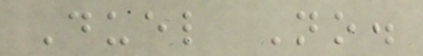Duel No.
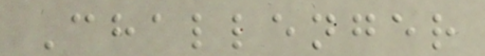Challenger
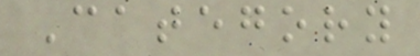Category
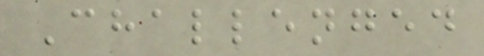Challenged
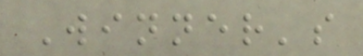Winner's
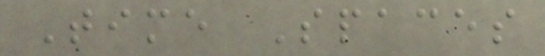Time Spaces
